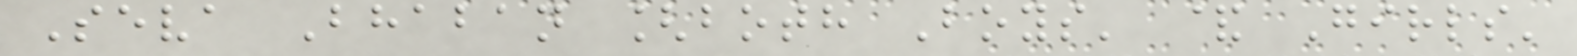Seva Bhaban [both Boys' & Girls'
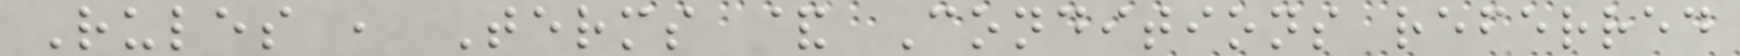Rules , Terms & Conditions referred
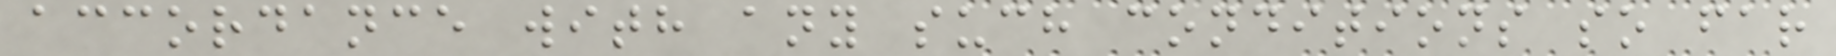accordance with any such conditions so far
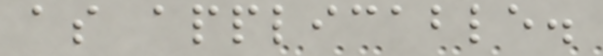as applicable.
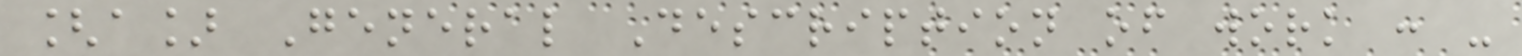[a] General Description of work : -
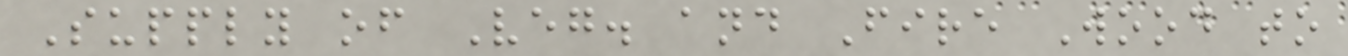Supply of Veg. and Fire Wood to
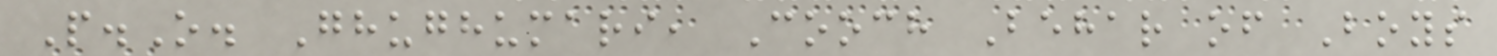P.O. Ghughumari, Cooch Behar of Boys
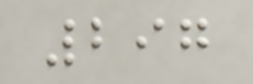297
